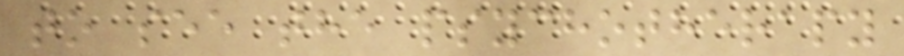to see the psychotherapy
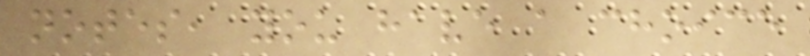notes, you have a choice
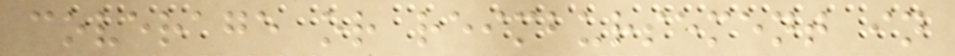coverage or reimbursement in
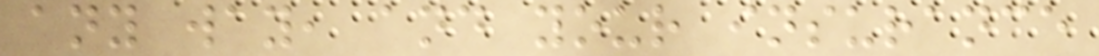any way, and your insurance
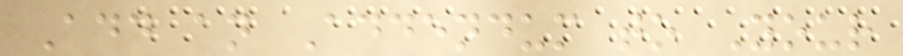Add an Addendum to Your
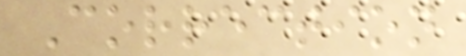Correction
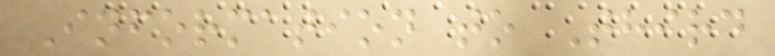Information to Third
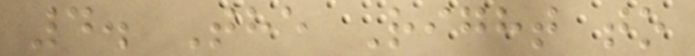4. The Right to
